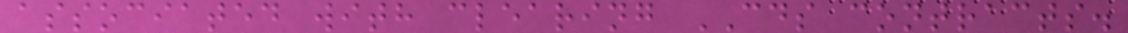associated with clearing CDS contracts.
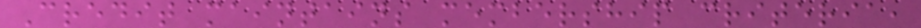Credit maintains membership criteria,
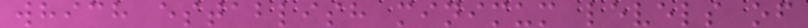which establish minimum levels of
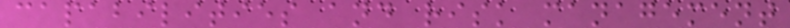capabilities and risk management
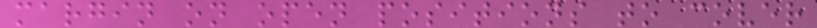margin on open positions to cover
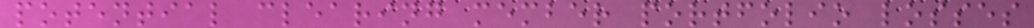potential clearing member portfolio losses
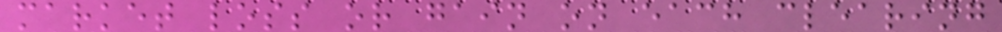market loss or gain on each clearing
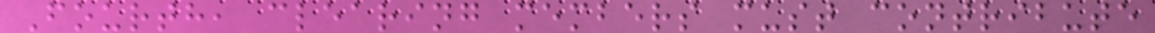Fourth, clearing members must contribute
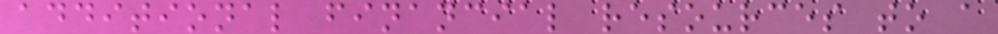additional financial resources to a
